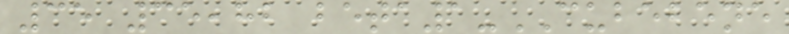35 35,82 beta1-CUBEBENE
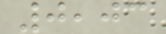0,03
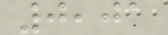0,01
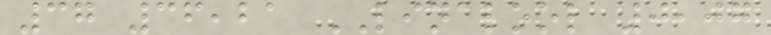37 36,21 LINALOOL 0,07
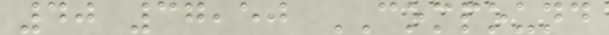40 37,50 COMPOUND
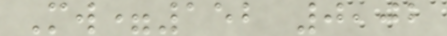Mw=152 0,02
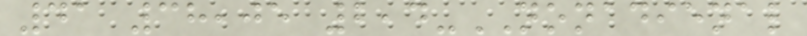41 38,05 2,4-NONADIENAL
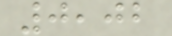0,02
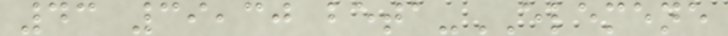43 39,30 beta-ELEMENE
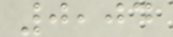0,04
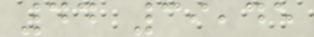44 39,45
